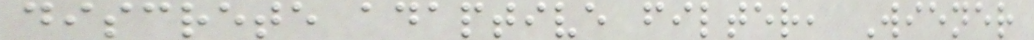discrete adaptive filter, Wiener
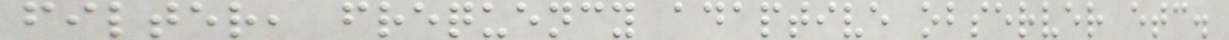filter, frequency adaptive observer etc.
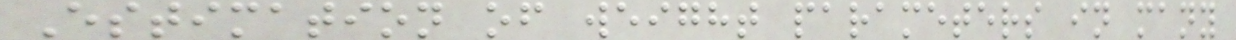Estimation of weight parameters in many
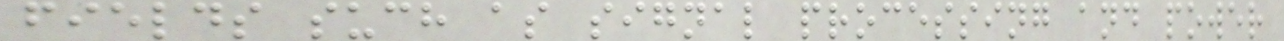fields such as signal processing and power
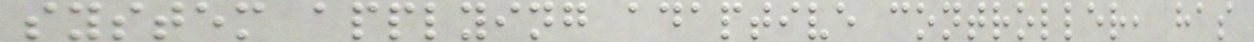system applying adaptive controller, has
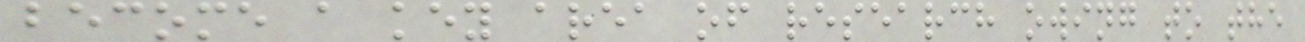become a key area of research owing to the
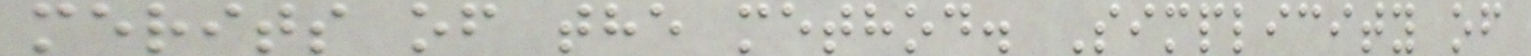merits of the method. Simplicity of
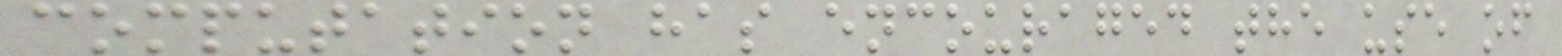computation has encouraged the use of
